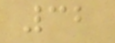32
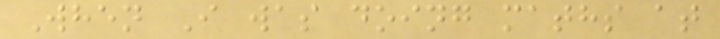When I was doing maths at
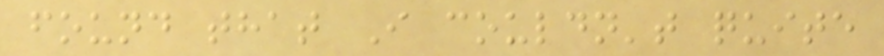found that I couldn't quite
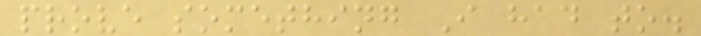prove something I had to.
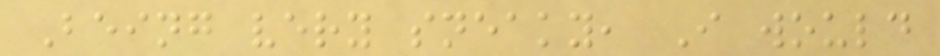Being very sneaky, I would
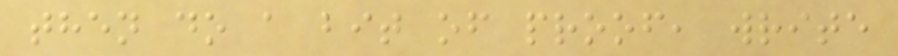then do a bit of proof, write
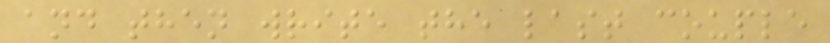and then write the last couple
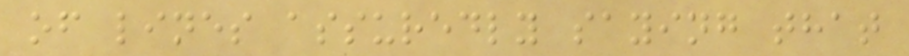of lines assuredly saying that
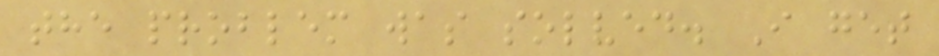the problem was solved. I get
